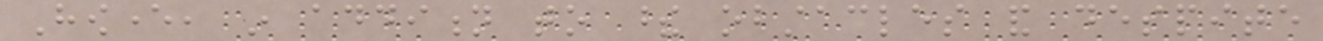However, in addition to these obstacles and despite
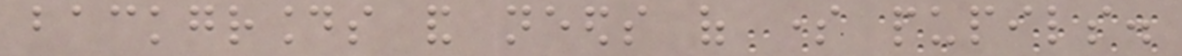backgrounds and needs of some pupils.
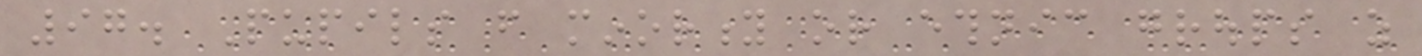97. Pupils from minority or ethnic groups as
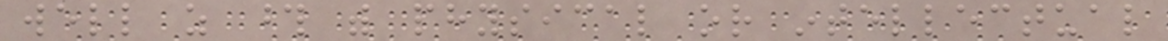well as those with physical or intellectual
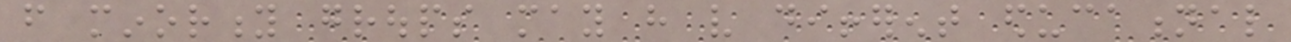from minority groups may have very different educational
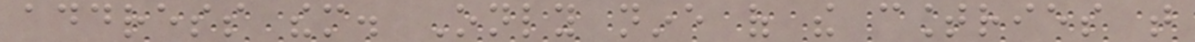address them. Only nine of the countries that
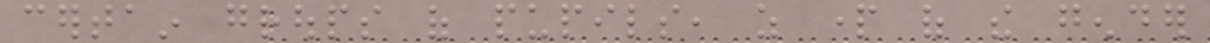certain groups of pupils, as part of the gender
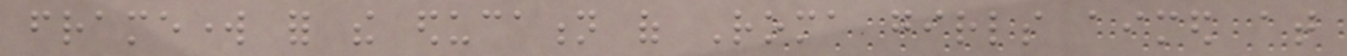framework for the education of Roma girls aimed at
